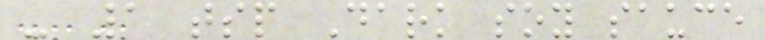- 1 tsp Dark soy sauce
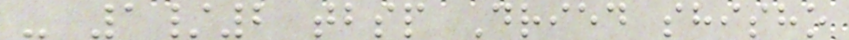- 1/2 tbsp Dried shisho
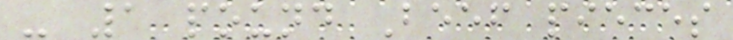- 1 pound Beef pieces
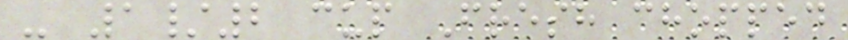- 1/2 cup Fresh chopped
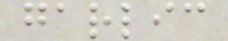garlic
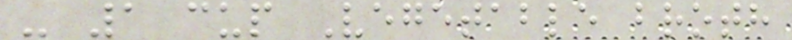- 1 cup Vegetable broth
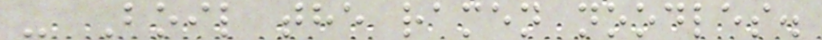- Boil the ramen noodles.
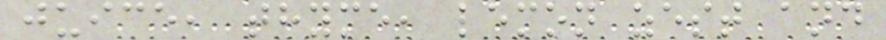juice, thyme, lemon zest and
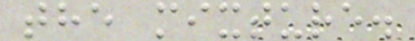the mixture.
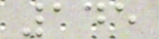145
